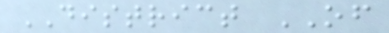DISTRICT OF
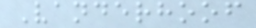Vanderhoof
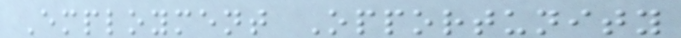Employment Opportunity
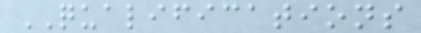QUALIFICATIONS
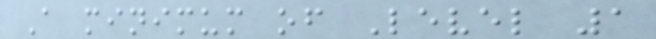A minimum of Level 1
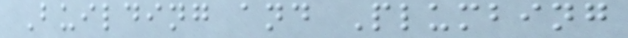Building and Plumbing
